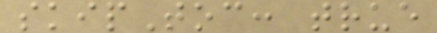skipToc: true
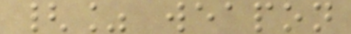{% weapon
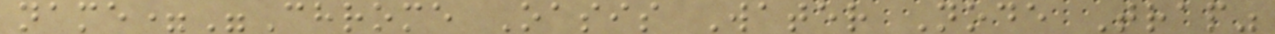name="Chrome Oasis Water Node Trap"
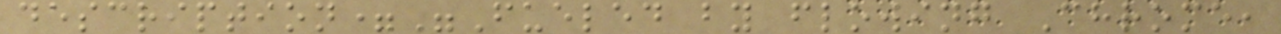description="Fueled by flowing Chrome,
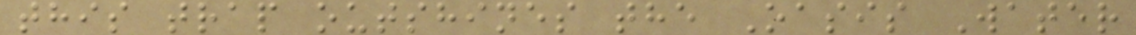this trap outshines the Oasis Water
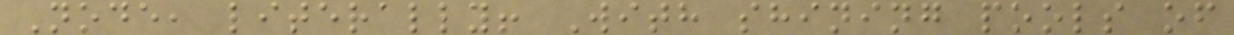Node, literally! With shining pools of
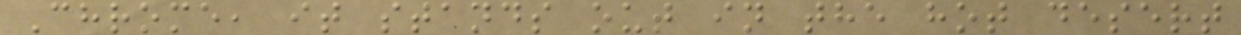Chrome, it stands out in the hot desert
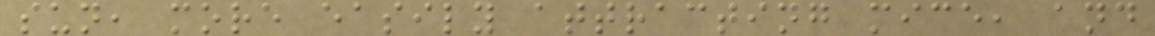sun, more easily attracting mice, and
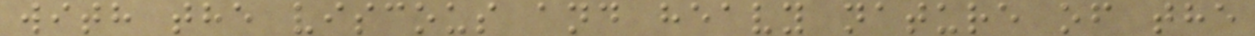with the viscous and heavy nature of the
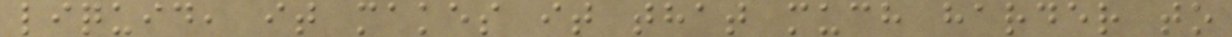liquid, it makes it that much harder to
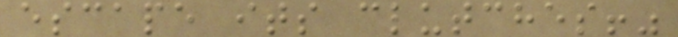escape its clutches!"
